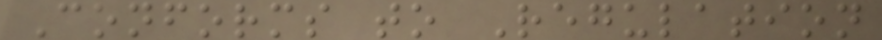Conforms to Regulation
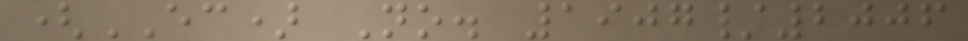(EC) No. 1907/2006
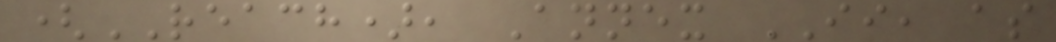(REACH), Annex II, as
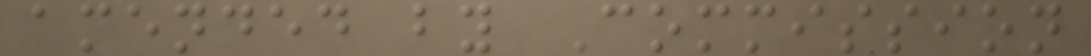amended by Commission
